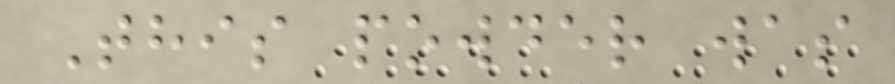This powder was
